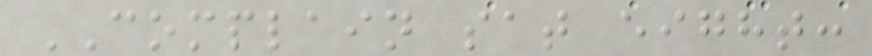COMPLAIN sat eight:
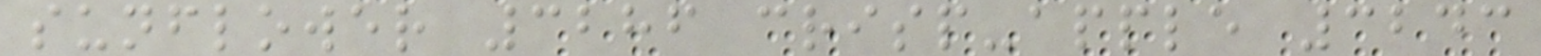sunflower 3286 crisp-apple 3243
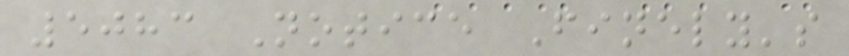5083 Notice Finely's
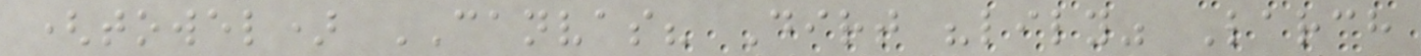(towel) CANVAS? Dirt "lily" Larch
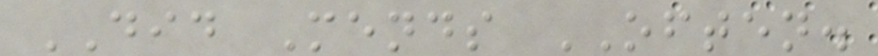DID Mends OFTEN.
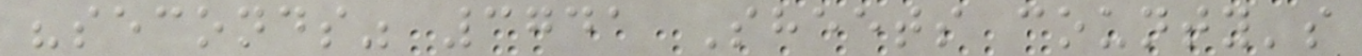"seconds" 3741 Sheets county's
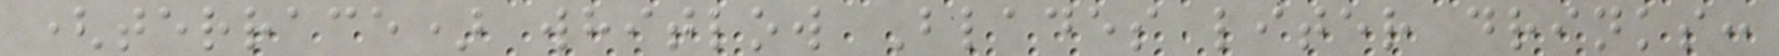(terrace) whitlow Blades liter drinks:
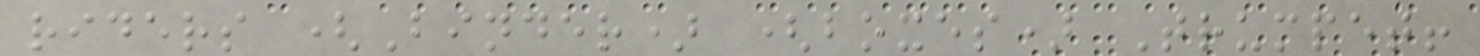riders (Binder) (boxes) Trumpet!
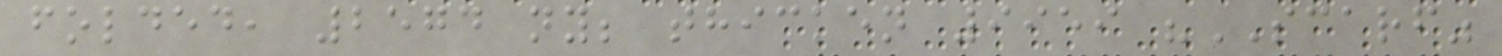folded, 2574 ny; thicken 9959 "SCARF"
